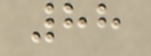88
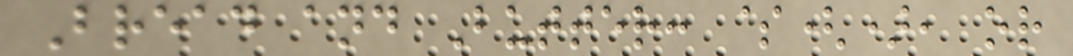Bread and Butter: $(), or
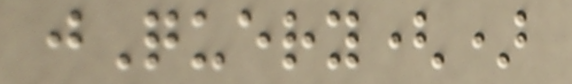jQuery()
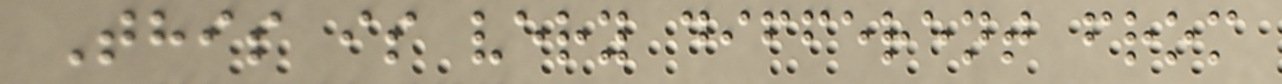This is very different from
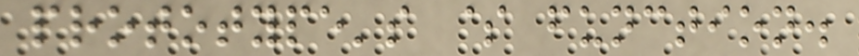prototype's $ function.
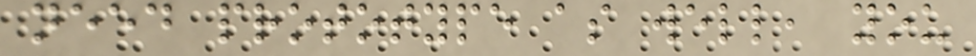need prototype as well, you
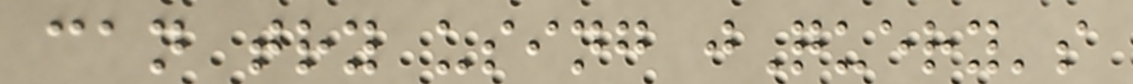can try using jQuery's
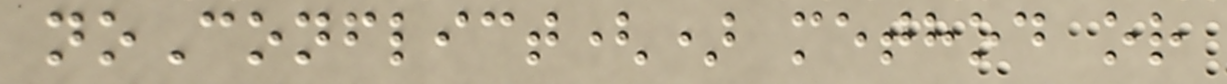noConflict() method or
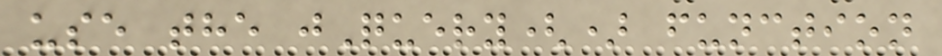use the jQuery() function
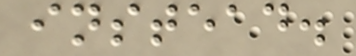instead.
